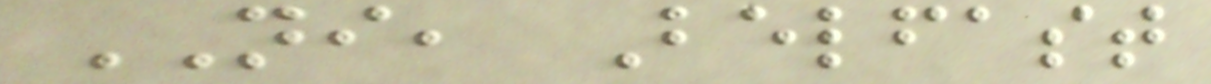NI, Belfast
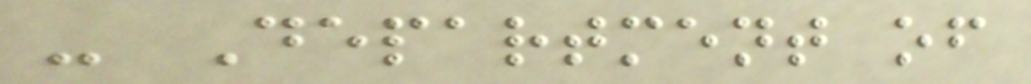- Department of
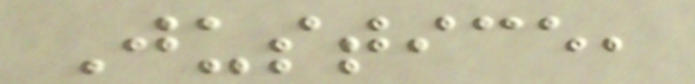Justice,
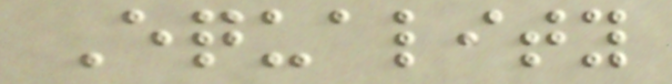Equality
